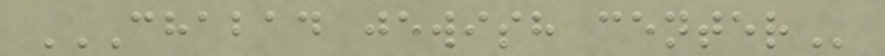CHABAD JEWISH CENTER
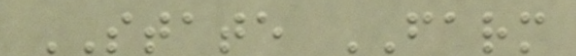STATE FARM
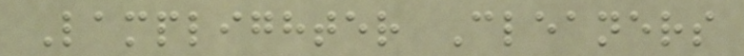Lamplighter Cleaners
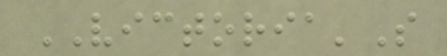VICTORIA'S
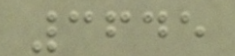3645
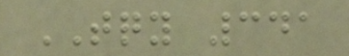TQY 341
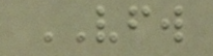VFW
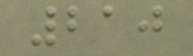210
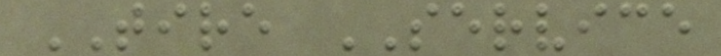TIRE SERVICE
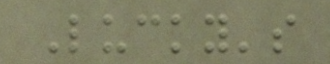Lucky's
